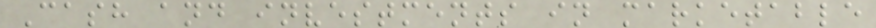Cash and investments in marketable
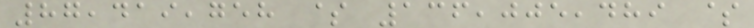87,419,758 $ 136,005,489 $
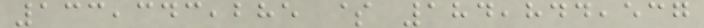133,343,285 $ 184,844,537
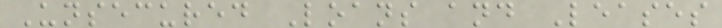Unsecured Loans and Leases
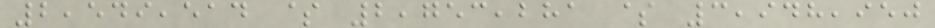2,549,514 $ 2,753,281 $ 3,948,950
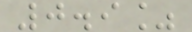0.9%
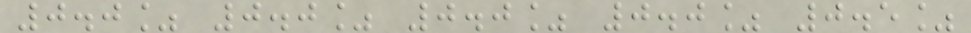0.0% 0.0% 0.0% 0.0% 0.5%
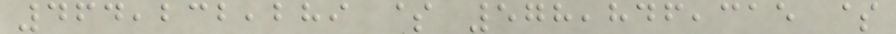464,232,289 $ 578,846,315 $
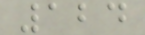124
